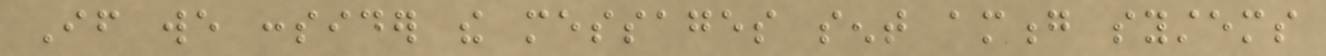If we consider the messages sent among systems
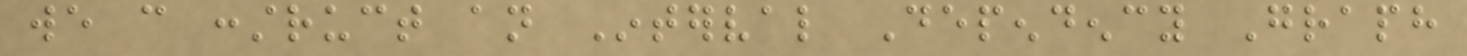we can construct an Interval Dependency Graph
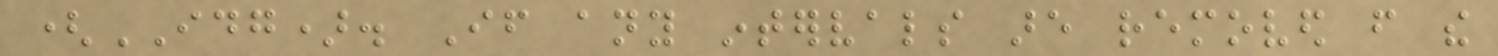(IDG). If any intervals are removed from the
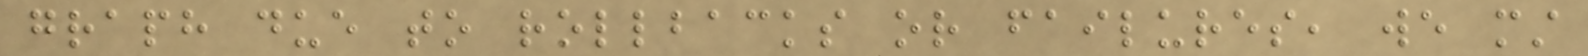graph due to rollbacks or failures, we must
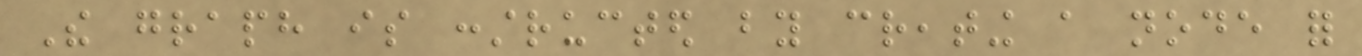The graph is constructed by creating a node for
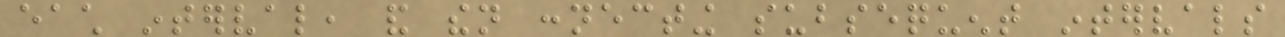each interval, and then connecting subsequent intervals
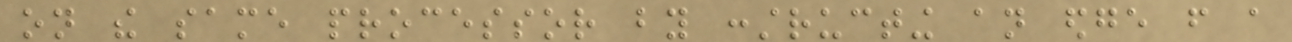on the same processor by constructing an edge from a
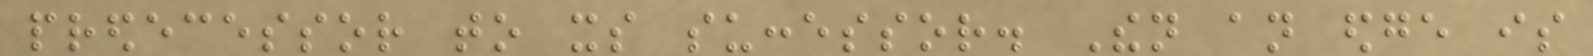predecessor to its successor. Then an edge is
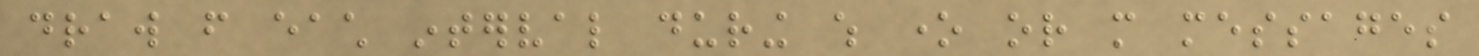draw from each interval during which one or more messages
